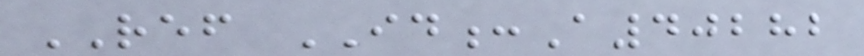REF ID:A40282
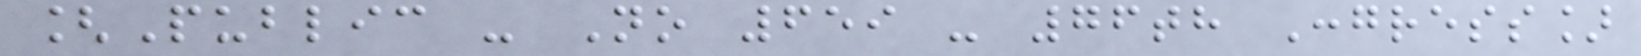[Public - No 659 - 76th Congress]
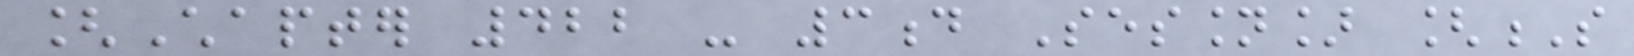[Chapter 422 - 3d Session] [S
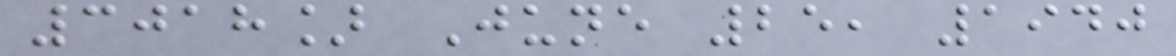3018] June 25, 1940
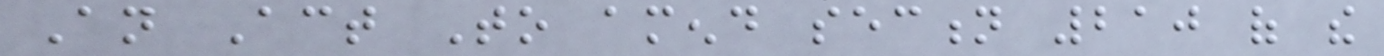An Act To amend section 210 of the
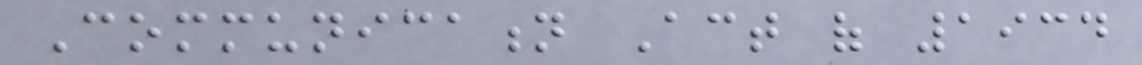Communication Act of 1934
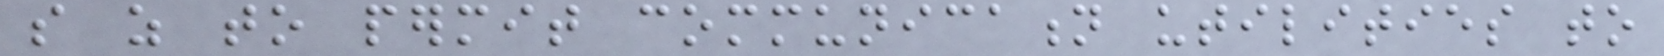so as to permit communication utilities to
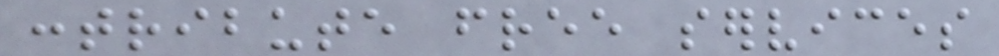contribute free services
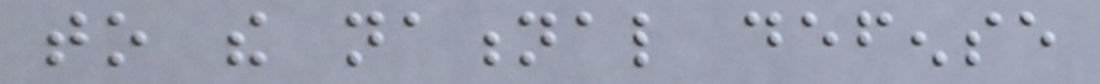to the national defense
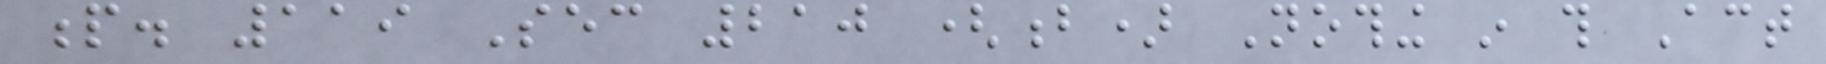p. 119 Sec 210 (b) Nothing in this Act
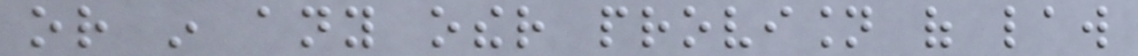or in any other provision of law
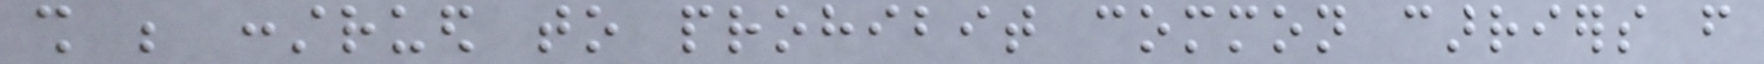shall be construed to prohibit common carriers from
